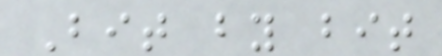Bit by bit
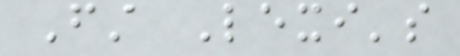First Lexi's
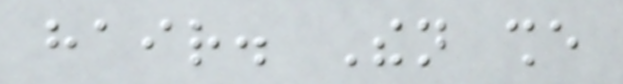hair. Then she
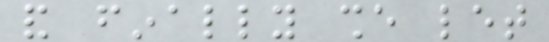and finally she let
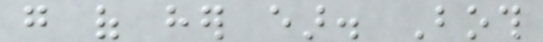go of her ear. Both
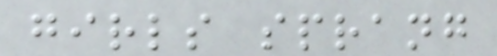girls sprang
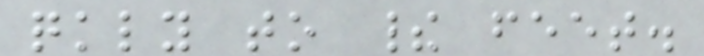quickly to their feet.
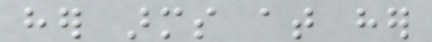her arms at her
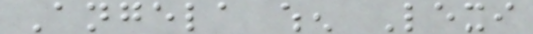Angela when Lexi
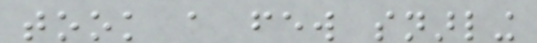took a few snarling
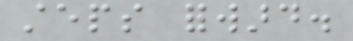steps forward.
